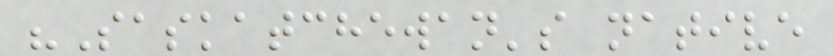"Saskatchewan's native
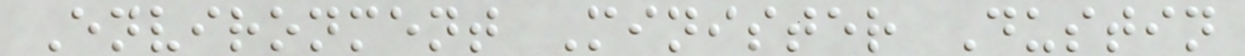Environment Minister Dustin
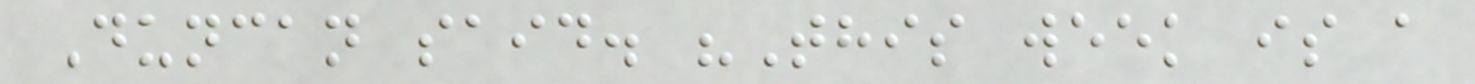Duncan said. "This week is a
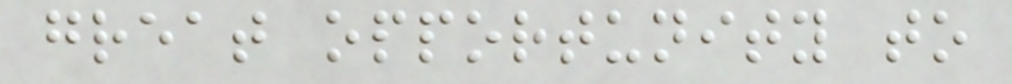great opportunity to
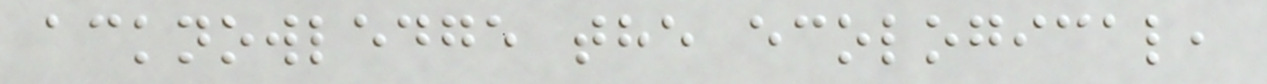acknowledge the ecological,
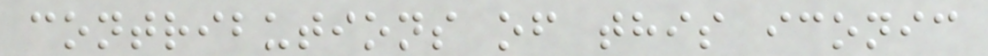contributions of this iconic
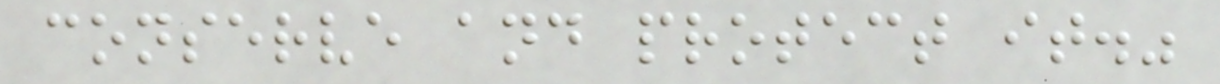conserve and protect it."
